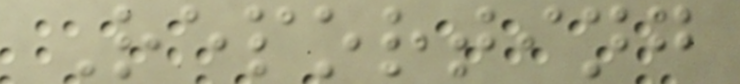Reporting
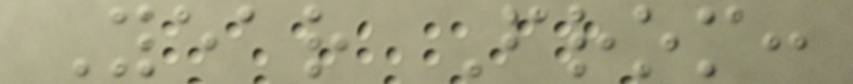Year From:
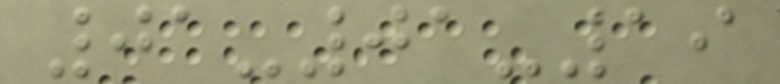01-01-19
